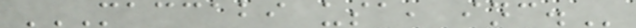MACCABI USA, INC.
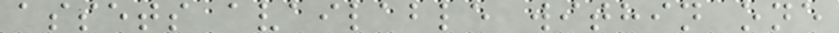assets available within one
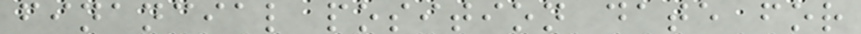financial position date for
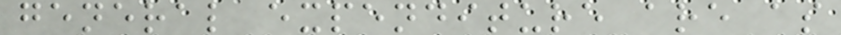general expenditure are as
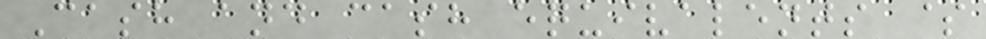Cash and cash equivalents $
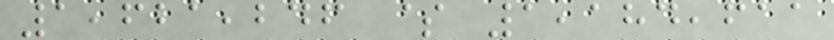1,621,246 $ 1,184,611
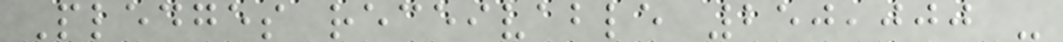Pledges receivable 250,000 -
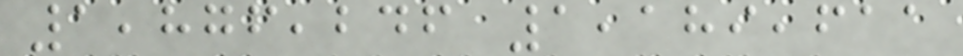1,876,246 1,189,611
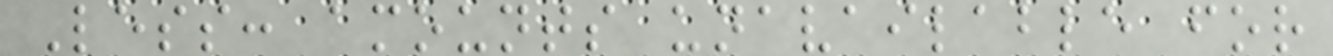Less: amounts unavailable for
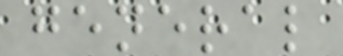general
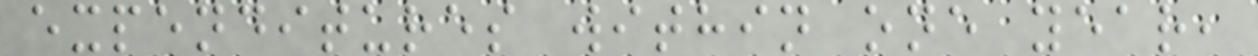expenditures within one year,
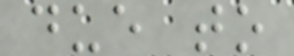due to
